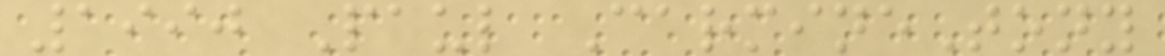1990 Paul CarmineTony
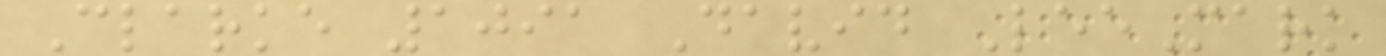Clarke 1091 David LeeMark
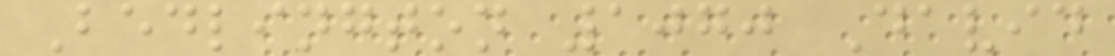Bedlington 1070 David
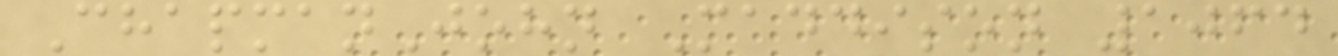ChapmanJohn Maddison 1064
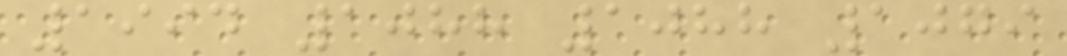1994 1088 1088 1079
